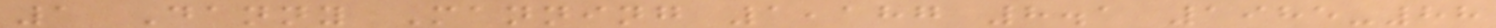1 Danny Manning 1,187 8.1 1985-88
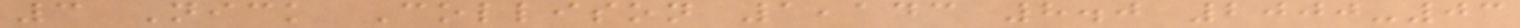3 Nick Collison 1,143 8.0 2000-03
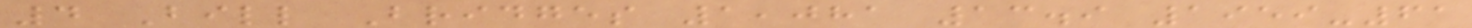4 Bill Bridges 1,081 13.9 1959-61
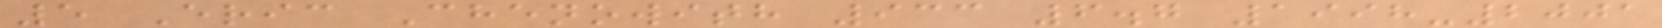5 Eric Chenowith 933 6.7 1998-2001
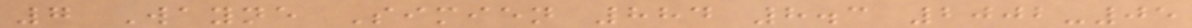7 Wayne Simien 884 8.3 2002-05
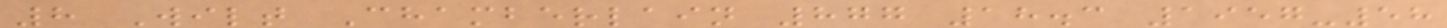8 Wilt Chamberlain 877 18.3 1957-58
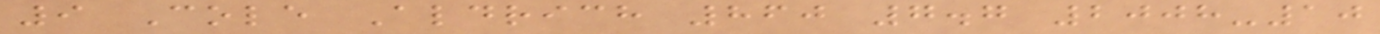9 Cole Aldrich 860 7.7 2008-10
